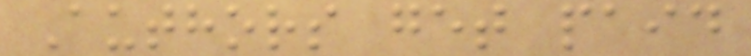Authors get paid
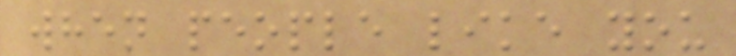when people like you
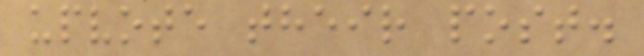upvote their post.
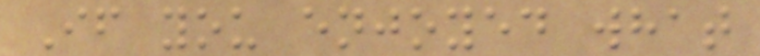If you enjoyed what
